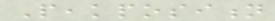Peakposition
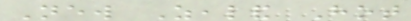New Zealand Hot
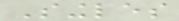Singles
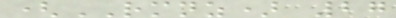(RMNZ) 27
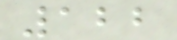122
